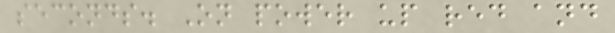seconds. On power up red and
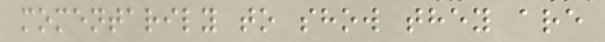momentarily to show they are
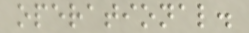operational.
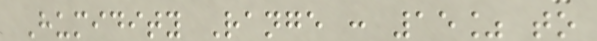Humidity Range : 15% to
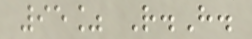95% R.H.
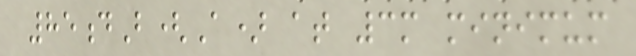85dB(A) at 3m minimum
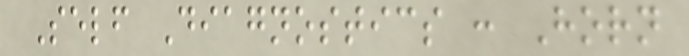Self Diagnostics : Horn
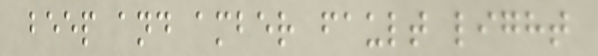beep and amber fault light
